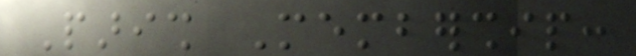Parish Membership:
